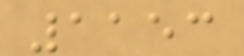1153
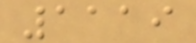1119
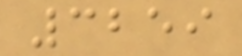3259
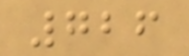726
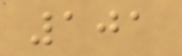101
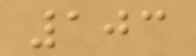103
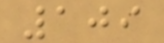109
